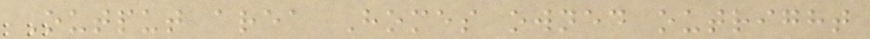Output area Homes owned outright
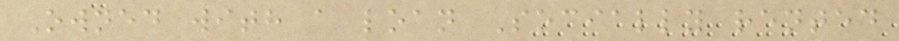Owned with a loan Socially rented
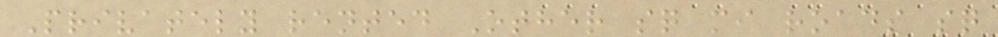Privately rented Other sq mi roads sq
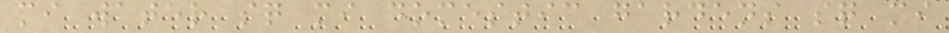mi water sq mi domestic gardens sq mi
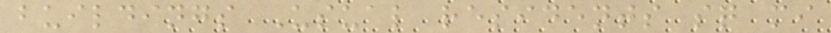buildings Usual residents sq mi
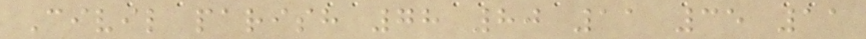Civil parish 78 80 11 35 11
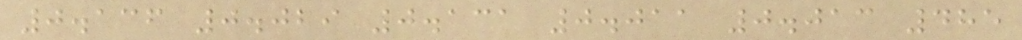0.136 0.029 0.131 0.011 0.013 485
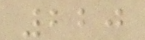220
